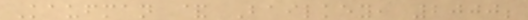Kaufman & Bailkey, 2000;
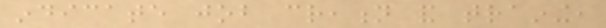indicate job creation and training,
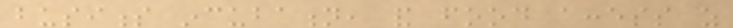business incubation, and food access as
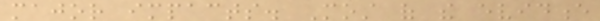major impacts. Most of the evidence
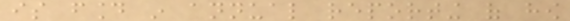is found in annual reporting of how
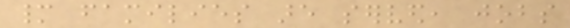many families are served, jobs
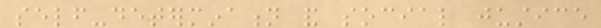self-determination and social justice
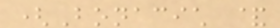(Bonacich &
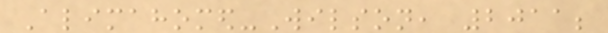Alimahomed-Wilson, 2011;
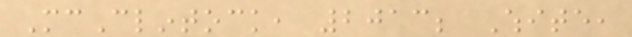McClintock, 2013; White,
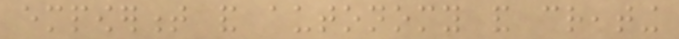empowerment and autonomy and creating
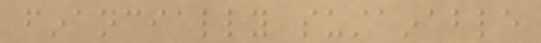financially sustainable
